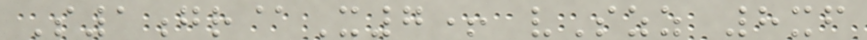S1gr@X7+ vSzz 8xf
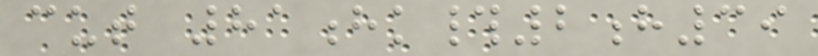cut 81hk#2h39
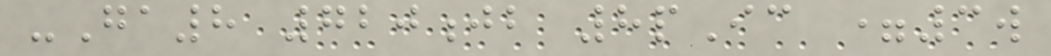-Ga8 720jb 8pIc =3w
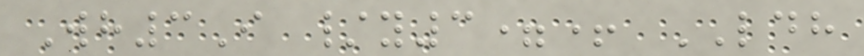Wh3I /y3=+ LDH
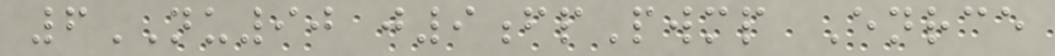6NU90 j9fpPwmp Enrce
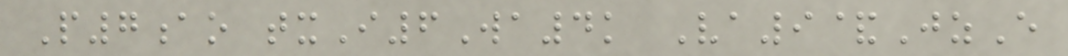P7ao txI6Wa4k Va9&JzE
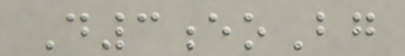D3eoBg
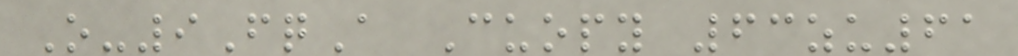O-9FqA Cuopy 63zu61
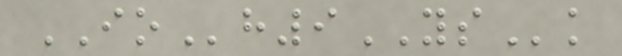IOh9YSk
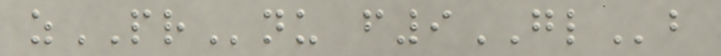zPRnu f9GLb
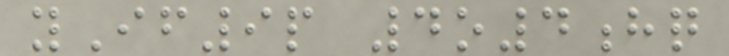yIf9p 4o4hq
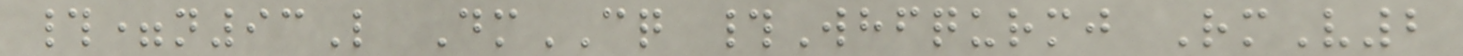#=n93L DmCQ #Whfqurmj RmV2
